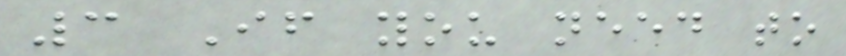3 If you need to
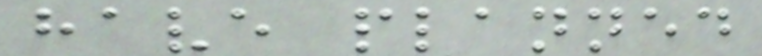have planned
